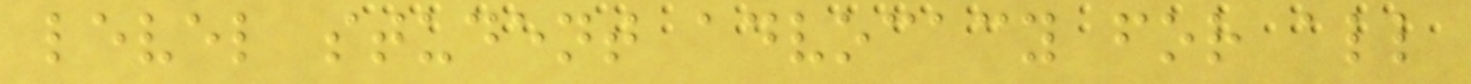level student advocacy for all
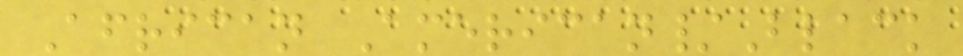African American/Black
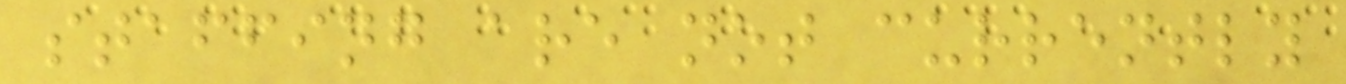staffing are not currently
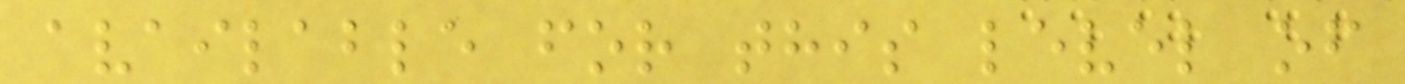available for this level of
